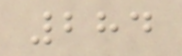284
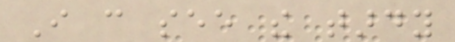I can see the tardy
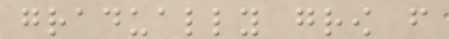gradually grow from
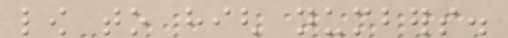low to high numbers.
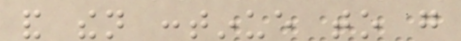and then continue to go
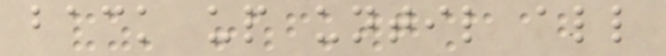back up until all
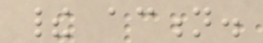their action.
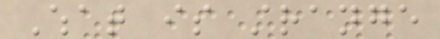What is strange
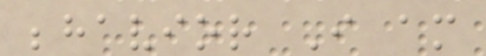behavior I am
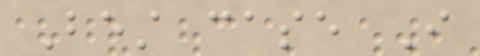Best case I
